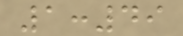1:49
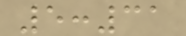5:31
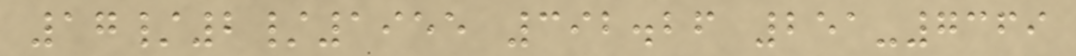17/2/1955 392.26 251-7369
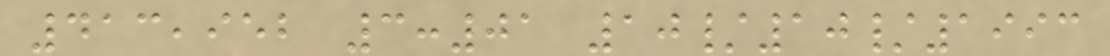413,952 3:01 10/10/1993
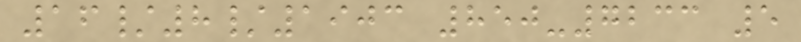16/8/1903 850-7233 5
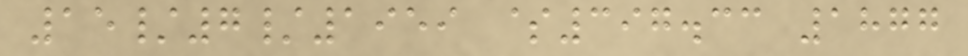15/7/1959 $397.33 1877
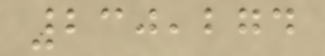230,274
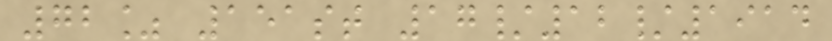72% 151st 17/12/1914
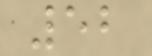52
